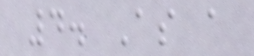4. As a
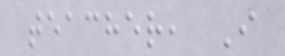teacher, I
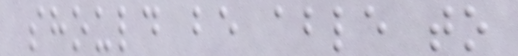should be able to
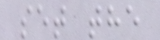set the
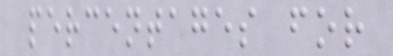percentages for
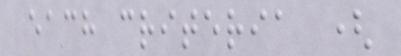each criteria (
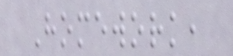Homework,
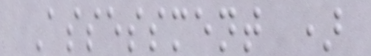Assessment )
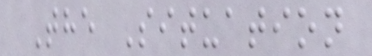The Situation
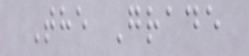The Grade
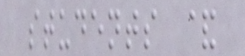students &
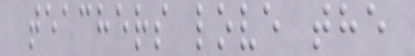teachers love the
